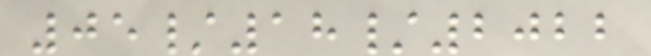05/18/2022
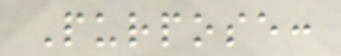Purpose:
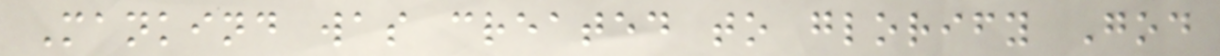Mankind was created to glorify God
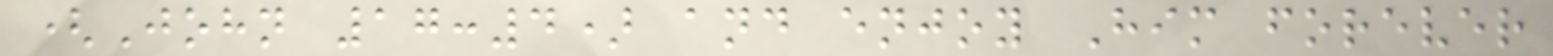(John 17:4) and enjoy Him forever
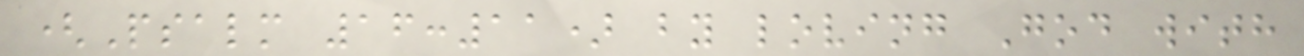(Psalm 16:11) by loving God with
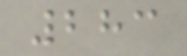283
